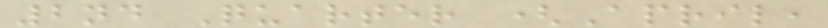2nd Quarter (April,
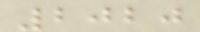2020
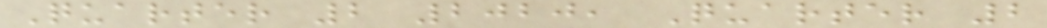Quarter 2 2020, Quarter 2
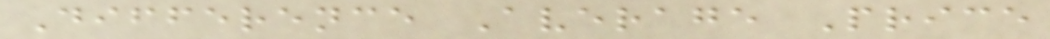Difference Average Price
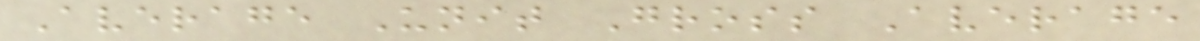Average Unit Gross Average
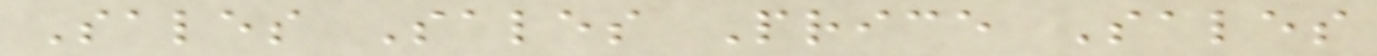Sales Sales Price Sales
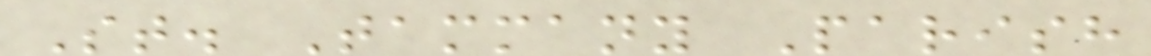St. Tammany Parish
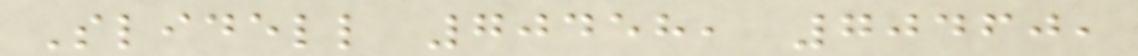Slidell 70458, 70460,
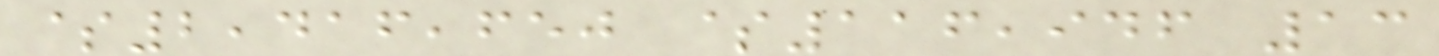$2,416,650 $116,946 13
